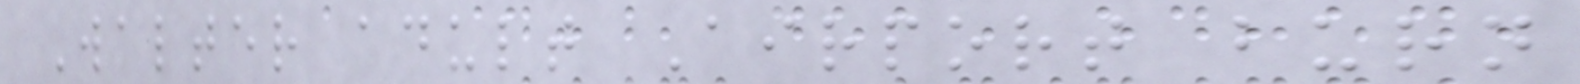Walter adult Airport burn
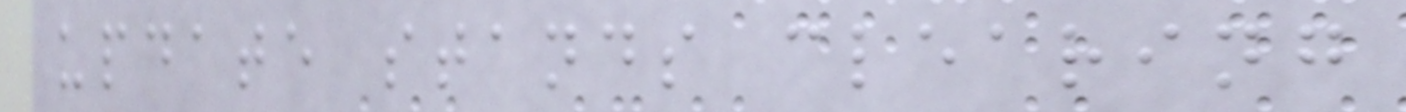update stands clearing
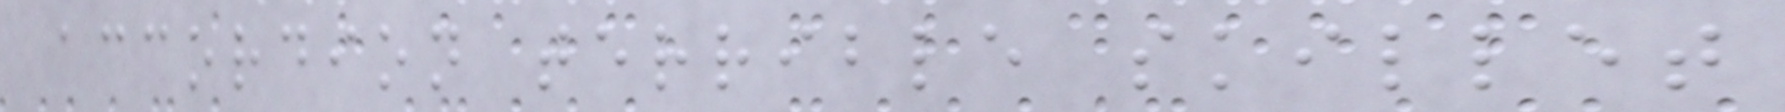accordion terrible skillet
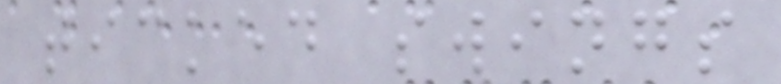ticked swings
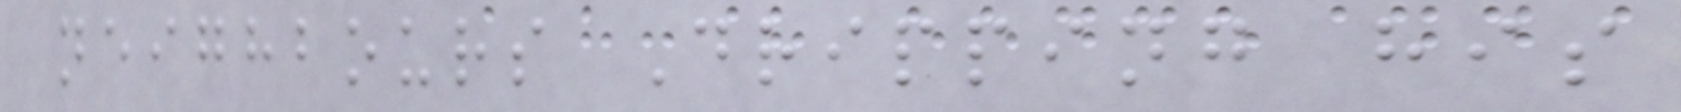neighbours Dripping his
